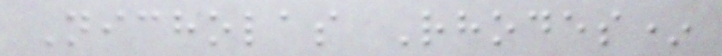Nicholas Rhodes*
